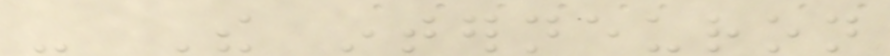- The interneuron
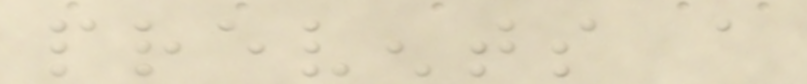prevents a
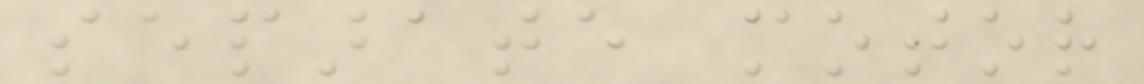separate motor
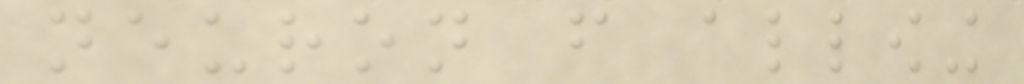neuron from allowing
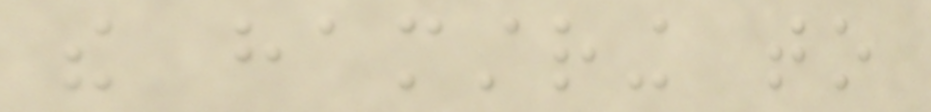the hamstring to
